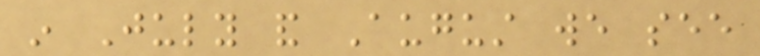in July and August we see
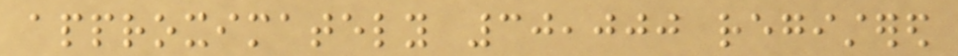approximately 30,000 registered
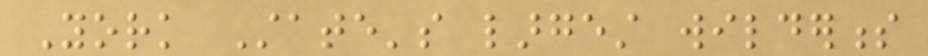York State's largest wilderness
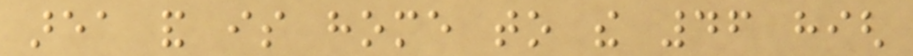area and is home to the 46 high
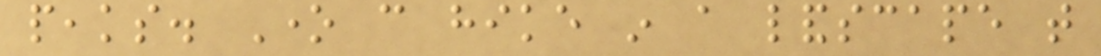peaks. One can hike in a landscape that
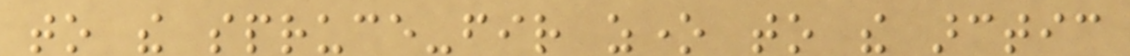to the spruce-fir zone to the arctic
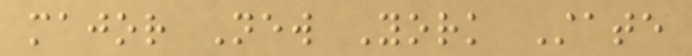major New York State
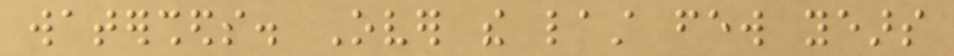watersheds. Over the last few years
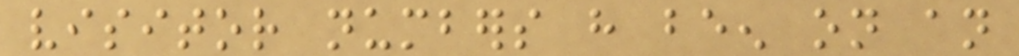visitor numbers have been on an
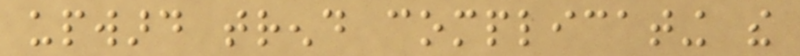upward trend complicating the
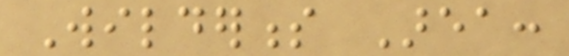Wilderness Area:
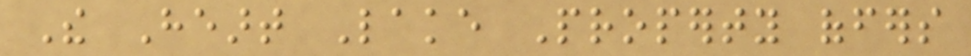The Heart Lake Property offers
